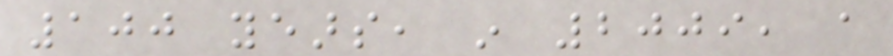100 years, in 2009, a
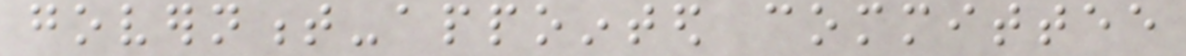government-appointed committee
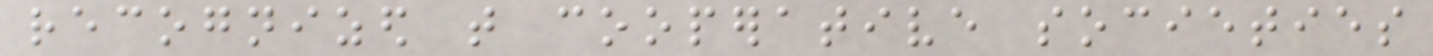recognized that cooperative societies
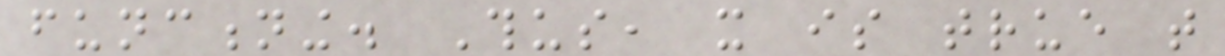functioning. Thus, it is true that
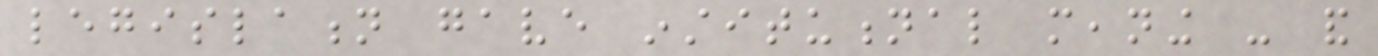legislation gave institutional meaning - and
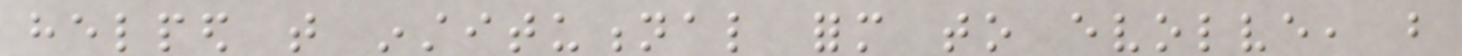helped that institutional form to evolve, but
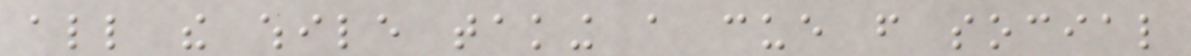all the while taking a cue from social
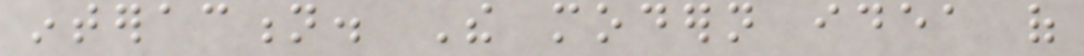interaction. The modern idea of
